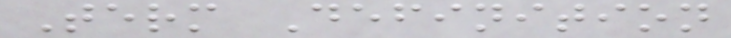Term Definition
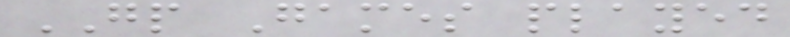GP Games played
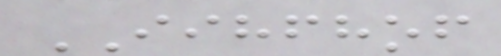IIHFHOF
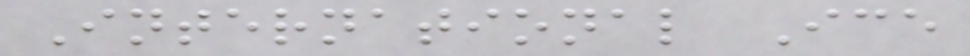International Ice
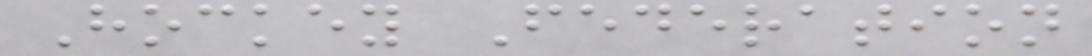Hockey Federation
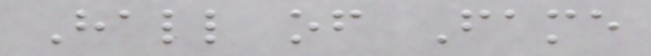Hall of Fame
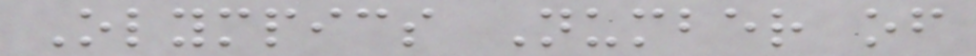Olympics Number of
